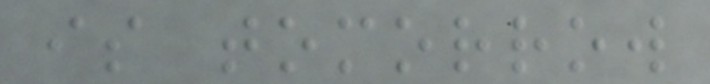is tomorrow
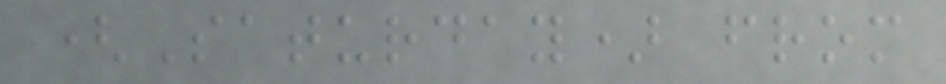(Saturday) from
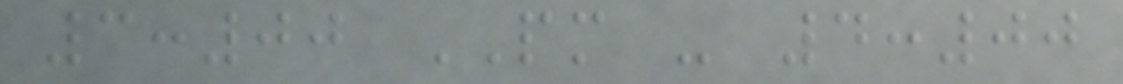3:00 PM - 4:00
